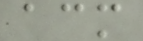acm
